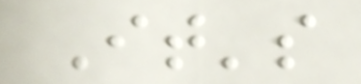It's
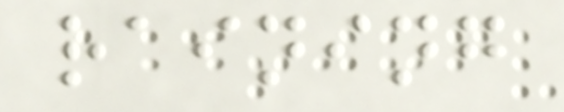raining
